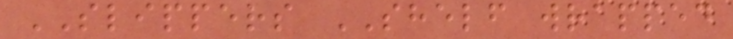SLIPPERS SHELF wrapped
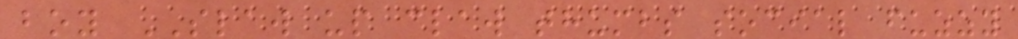boy SLAW up claw thumbs social fuzzy
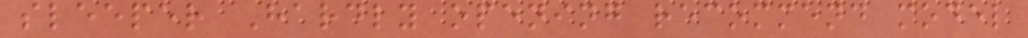sleeper Hardly opening recommend model
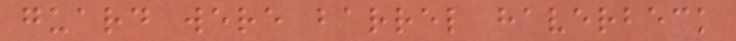guard were barrel haverbeck
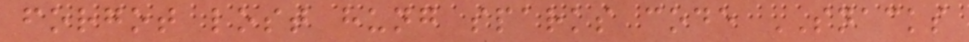forgot lost hung sparks code SNACKS
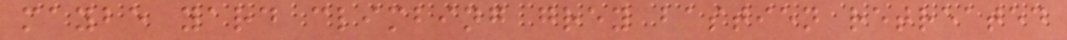maybe yard climbing grey bastien retreated
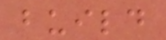build
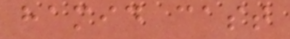hamid cast
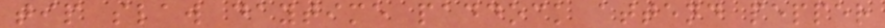tip slaw daytime paddock attend pepper
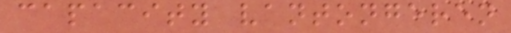capacity vantongeren
